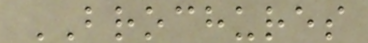BROCHURES
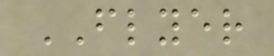FLYER
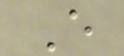E
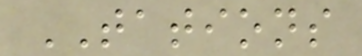TATIONS
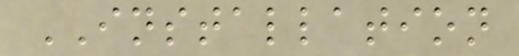INSTALLATION
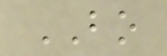BO
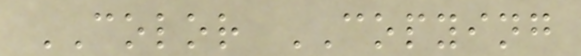COLOR COPYING
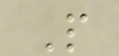P
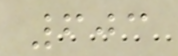603
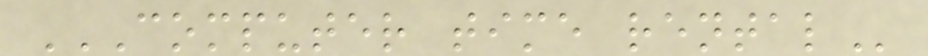COMPUTER TIME RENTAL
